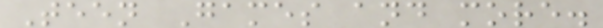Teen Games and more.
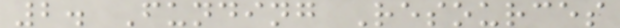2. Funding Resources
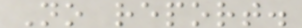No report.
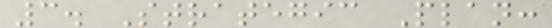3. Strategic Plan:
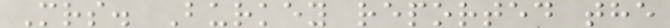Mrs. Burkey reported the
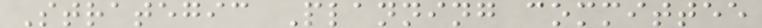Strategic Planning committee
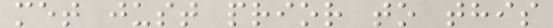met just prior to this
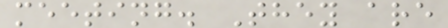meeting. They are
